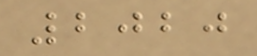2020
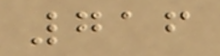716
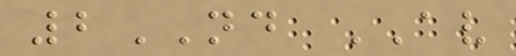2ND AV
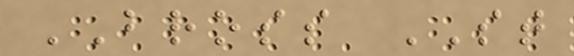BROSS ST
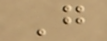G
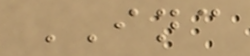INC
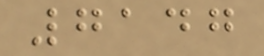7147
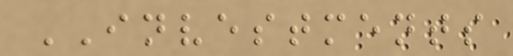INVESTMENTS
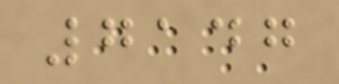7147
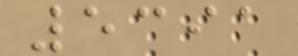5391
